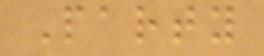Party
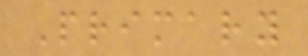Primary
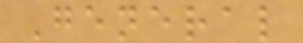General
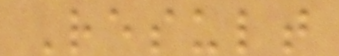Result
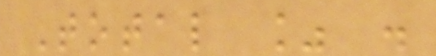Total % .
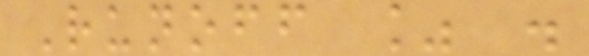Runoff % .
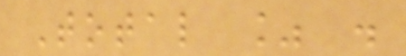Total % .
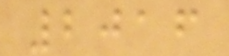2016
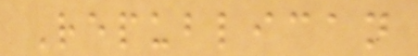Republican
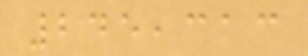245,313
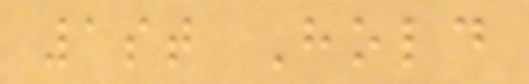1st Hold
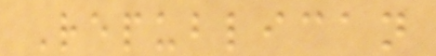Republican
